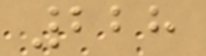228
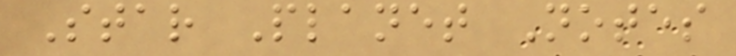Star Planet Notes
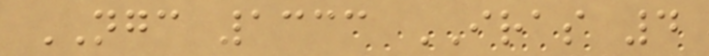NGC 1333 IRAS 4
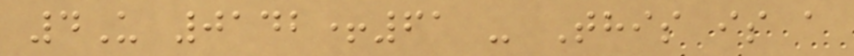4U 0142+61 - This is a
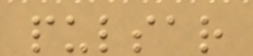pulsar
